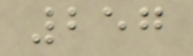257
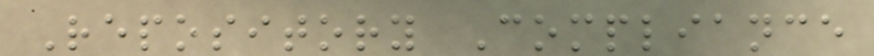Repository Compliance
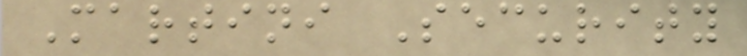Martini Security
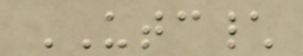UTC\
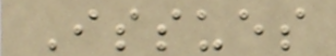Issues
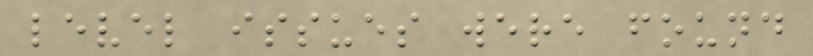level issues were found
